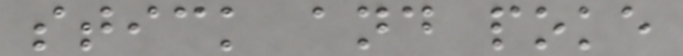stick and poke
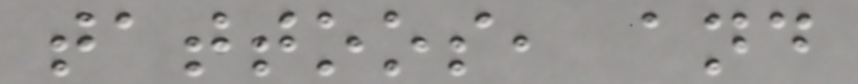tattoos, and
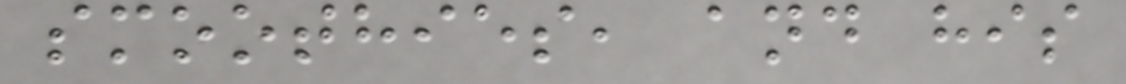smoothies, and his
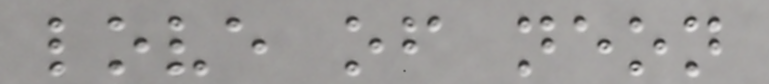love of neon
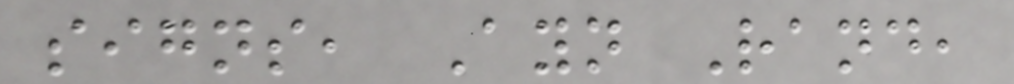signs, Ayn Rand,
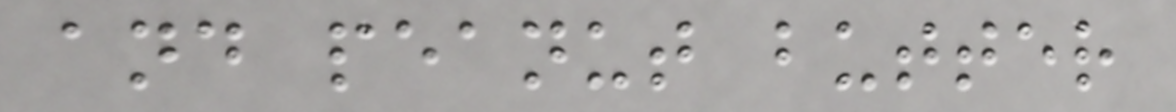and peanut butter
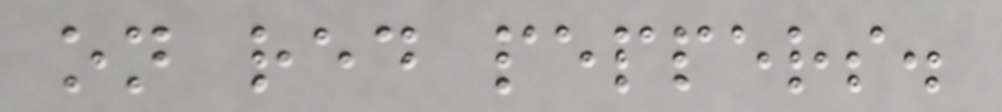on red peppers.
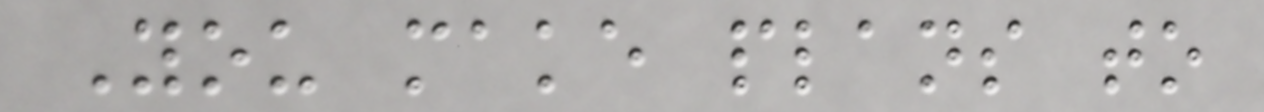You make plans to
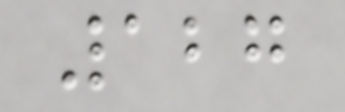127
